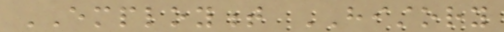EMPLOYMENT HISTORY
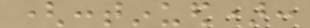(continued):
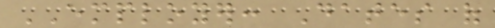EMPLOYER: Dates of
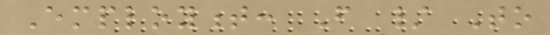Employment: From / To
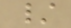/
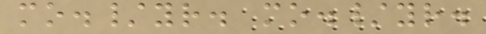mo./yr. mo./yr.
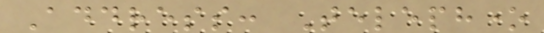Address: Telephone
